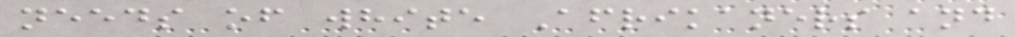needs of white Afrikaners and
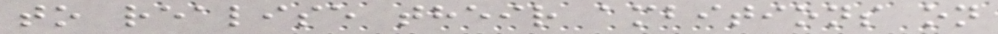to realise their ambitions on
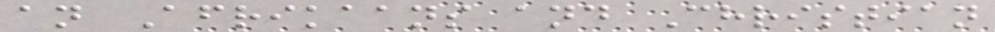an Afrikaans and Christian
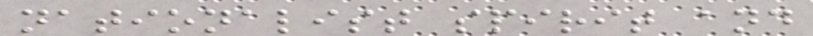nationalist spirit and
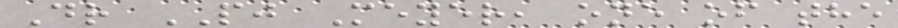Dr PJ Meyer, one of the
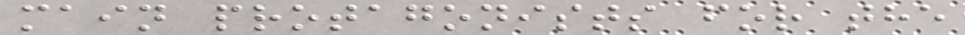main protagonists for the
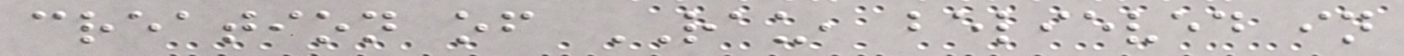creation of RAU, believed in
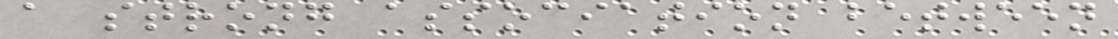a strong association between
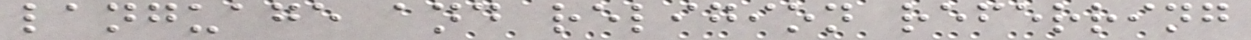language and religion referring
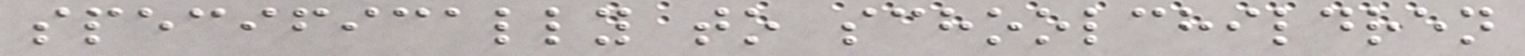specifically to schoolchildren
